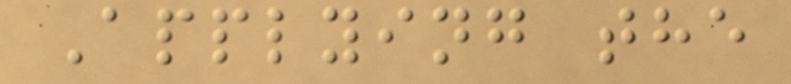Applying the
